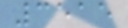3515
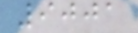9001
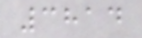3814
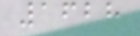1628
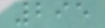295
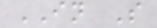IN S
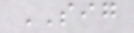SIG
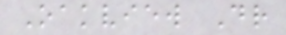Oakview Dr
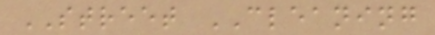STREET CLEANING
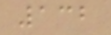132
